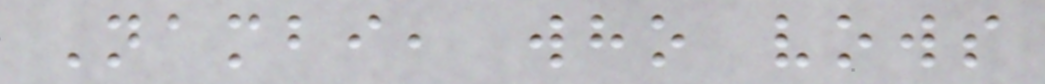Nambi, who vows
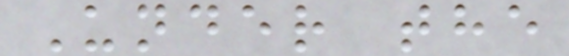Under the
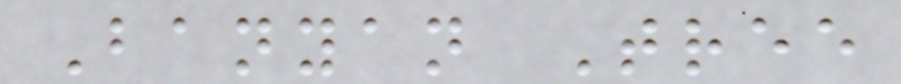Banyan Tree
